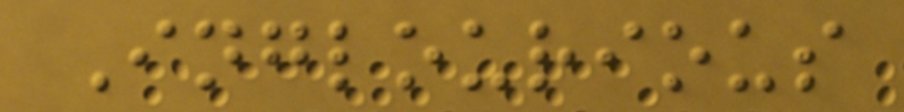Inglourious
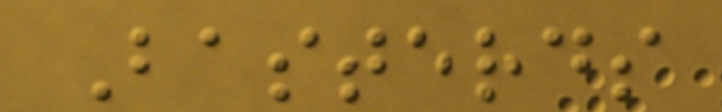Basterds
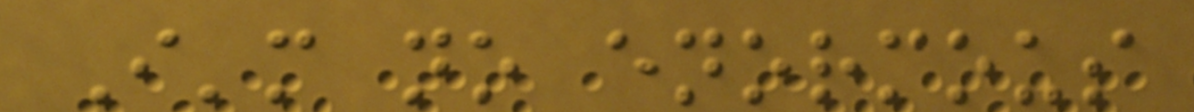I'm no enormous
